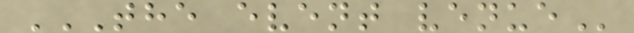THE EVENT VENUE
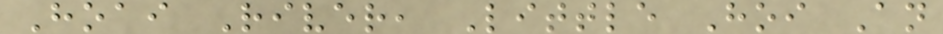Hoai River, Little Hoi An
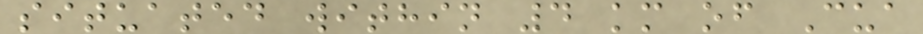situated within 4 km of Cua
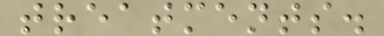treatments.
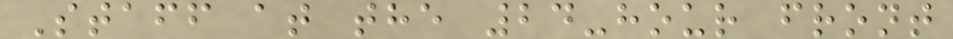Staff at the 24-hour front
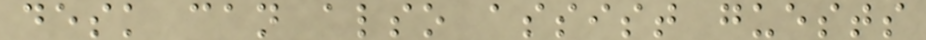desk can also assist guests
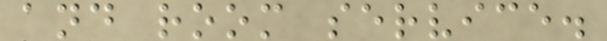and room service.
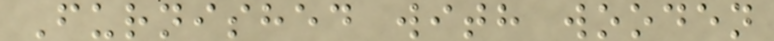Furnished with wooden
